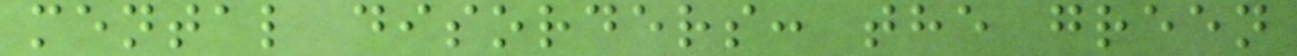mental disorders: the green
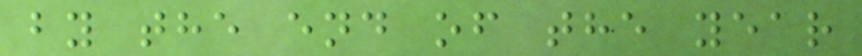by the end of the year
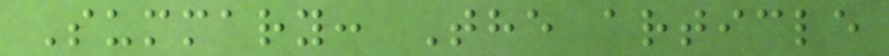Summary: The article
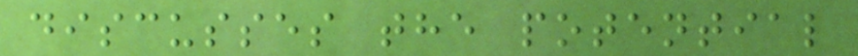discusses the potential
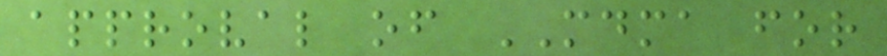approval of MDMA for
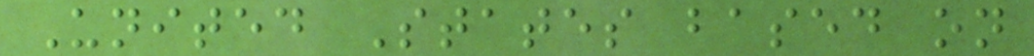United States based on
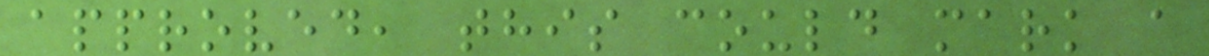approved, this could mark a
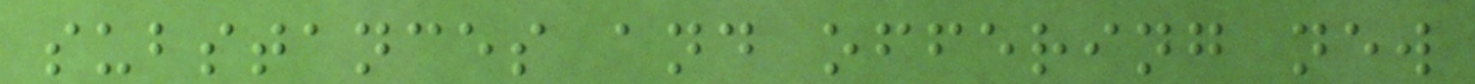substances and offering new
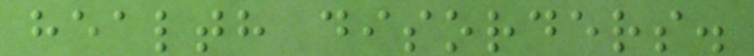health disorders.
